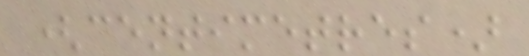(centimetres)
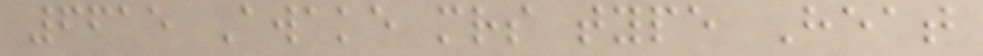6615 Awake mrs type Heat
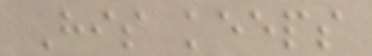His keeps
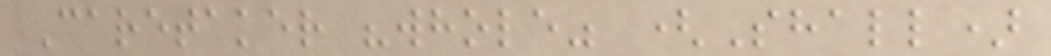Caretaker "whole" (Shall)
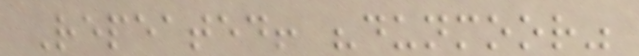Repeated! "dunmoor"
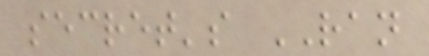secret's RAN
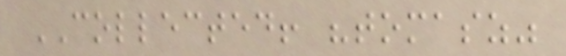COLLECTED! "tomasz"
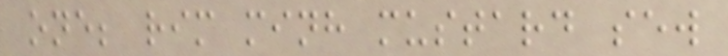one; rim minh mustard sew
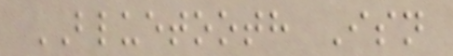BLUETOOTH Isn
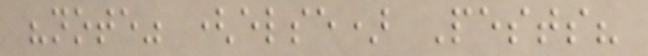"note" (else) Pests?
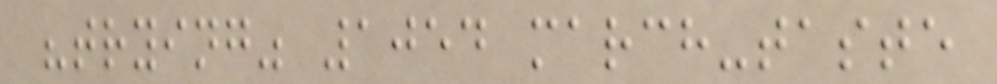"trying" 1054 march-taste
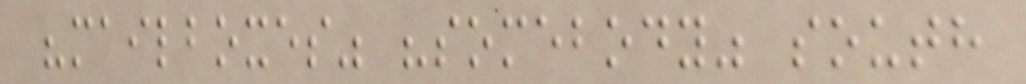"mailboxes" "somebody" south
